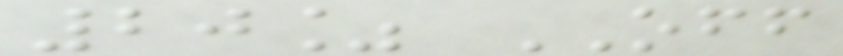20% OFF
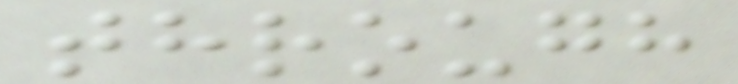through
